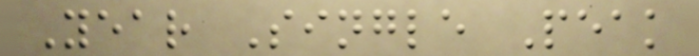Year Single Peak
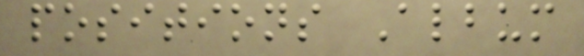positions Album
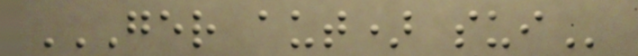GER AUT) SUI
